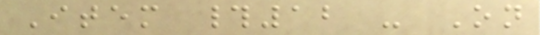Item #12 - On
